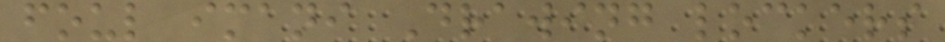foul imani Drawing lockers
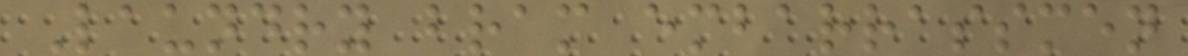Laundry bram embarrassmen
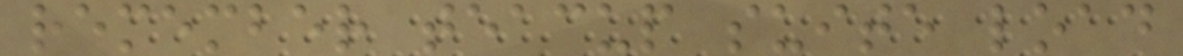remember teacup suite load
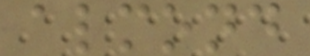almond
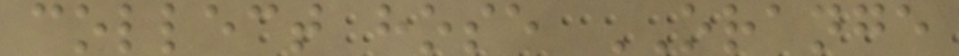collect hose ORANGE
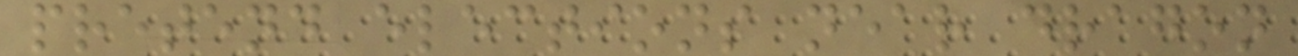pretend elections near dragon
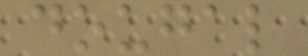dougal
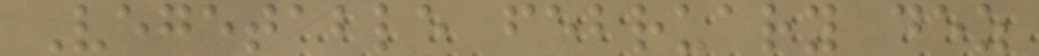Vegetable february dez
